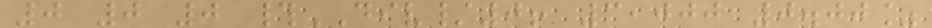0 0 0 #DIV/0! 3,000 0.00%
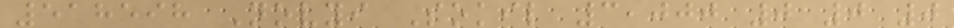518598 Novyi Sokil 3,000 0 0 0
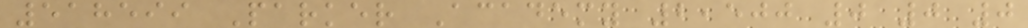518599 Parker Academy 2,500 0 0 0
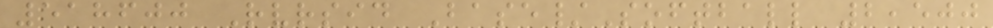518600 Rvrsid Base/Softball 2,500
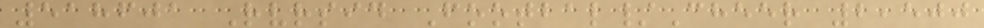518601 Rvrsid Footbal/Cheer 2,500
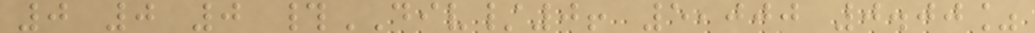0 0 0 #DIV/0! 5,000 0.00%
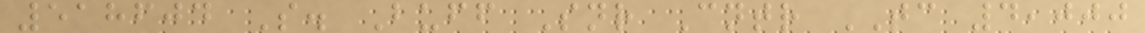518604 S. Buff Snr Cntr TC 4,000
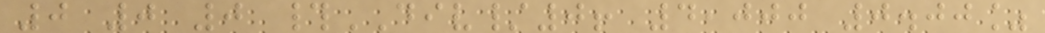0 0 0 #DIV/0! 4,000 0.00%
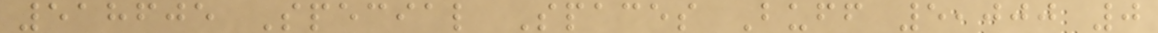518605 Special Spaces Buff 5,000 0
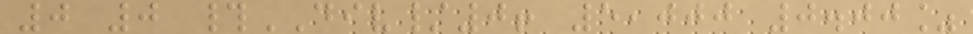0 0 #DIV/0! 5,000 0.00%
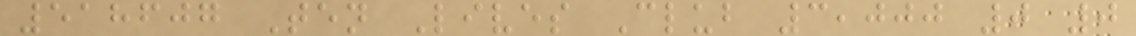518607 Ten Lives Club 3,000 0 0
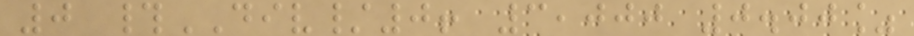0 #DIV/0! 3,000 0.00%
